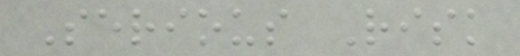Serious Risk
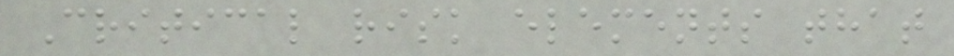Critical risk elements that
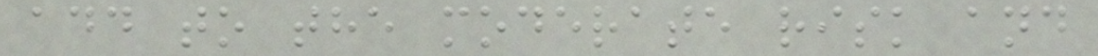add to the moderate risk and
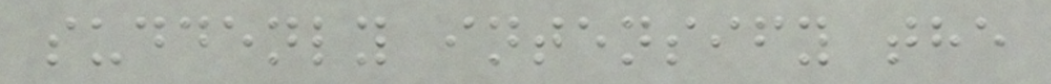suddenly intensify the
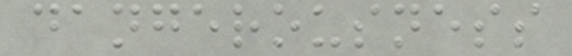dangerousness
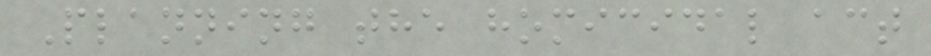Planning the homicidal act
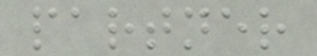partner
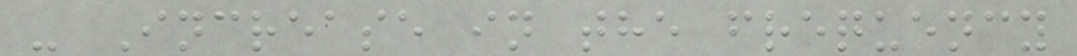- Increase in the frequency
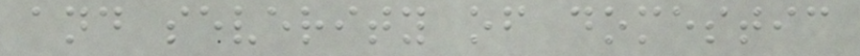and severity of domestic
